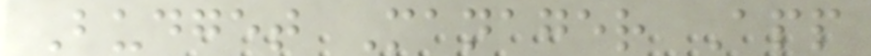Budget Manager App
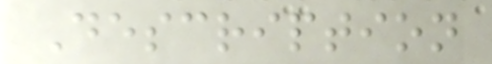Description
